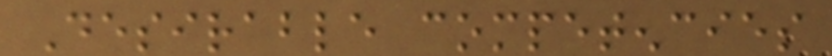Desirable competencies
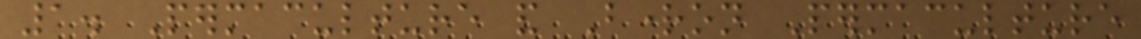1. Permaculture and Brighton Permaculture
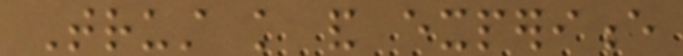Trust knowledge and experience
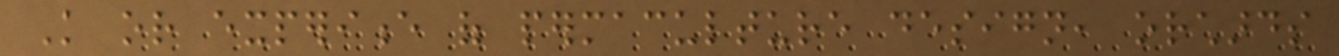Knowledge or experience of permaculture design, orchards
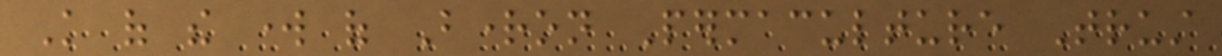Knowledge of the work of Brighton Permaculture Trust
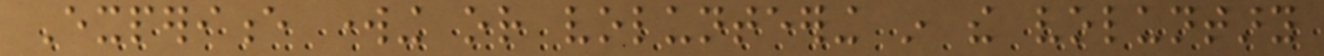Experience working or volunteering in the voluntary
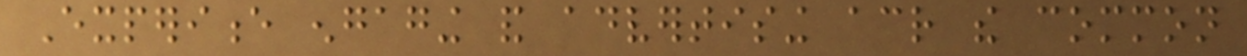Experience engaging and advertising across the common
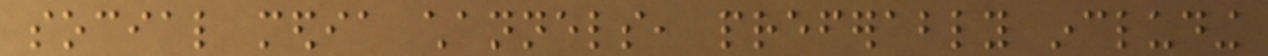social media channels, preferably including
